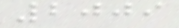2009
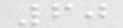60
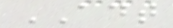ADT
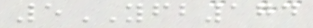5YFB174
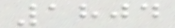1804
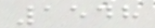1548
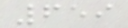659
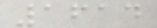1614
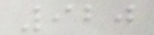920
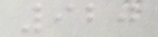920
